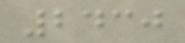2430
